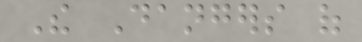The Dangers of
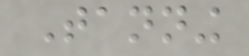Tanning
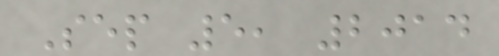Sep 5, 2014
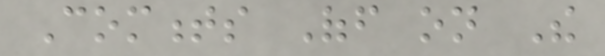Comments Off on The
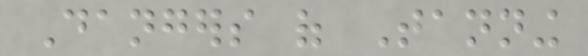Dangers of Tanning
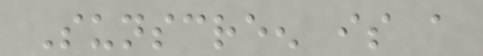Sunscreen is a
